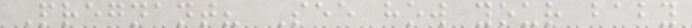Pregnant? See how your baby
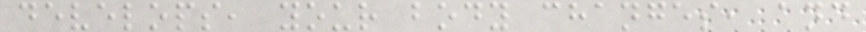develops, your body changes, and
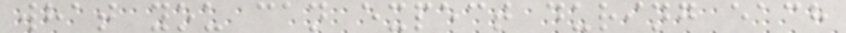what you can expect during each
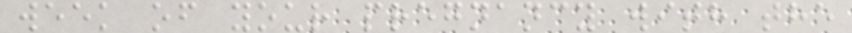week of your pregnancy with the
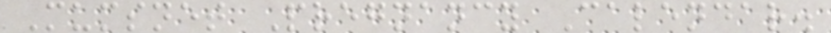Mumsnet Pregnancy Calendar.
